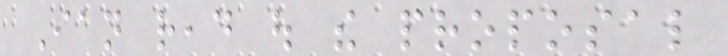Ian read out the proposal
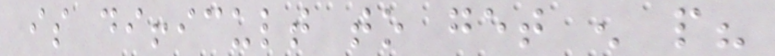is difficult to get enough people?
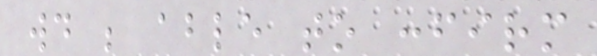would be able to confirm
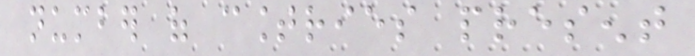number of countries present
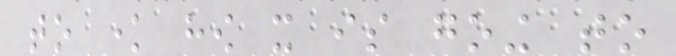to know how it is going to
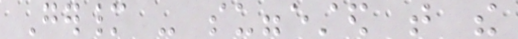Germany - suggested that the
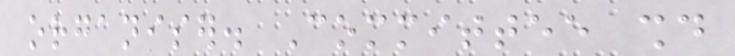organiser. Committee should
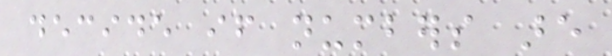decide if numbers are
